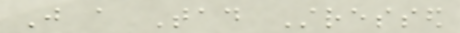Just a Tad Stressed
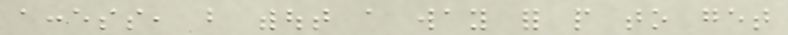access, but without a way for people to get
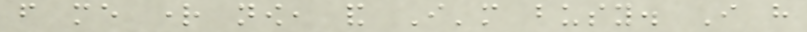from me right now, and I'm busy. I have
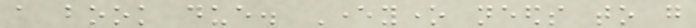a book due. Everyone needs to go
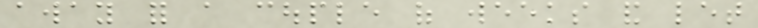away for a couple of weeks and let
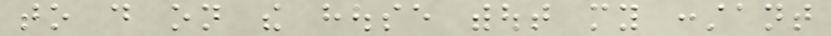to do on the house without my constant
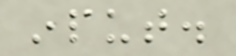input.
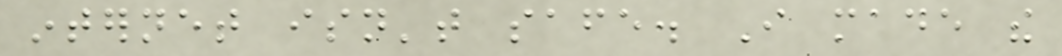internet isn't safe. I made the
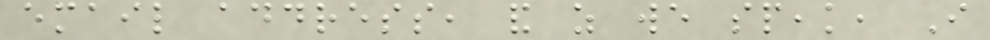email address, and as we speak, I
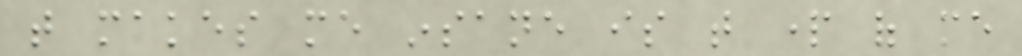that makes me insane is that part of me
